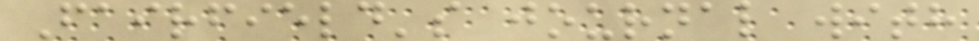Fairfield's journal with
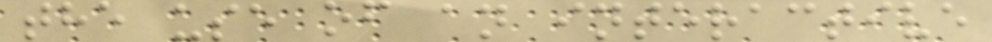the use of an interactive
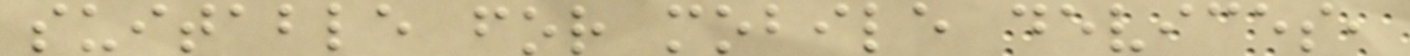suitable for mobile devices,
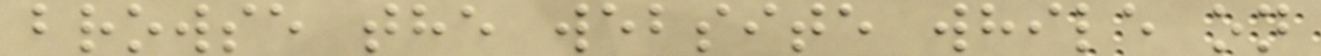browse the website while on
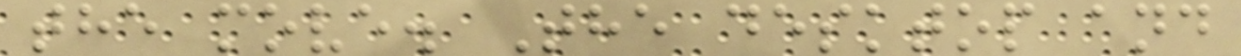the move. The desktop and
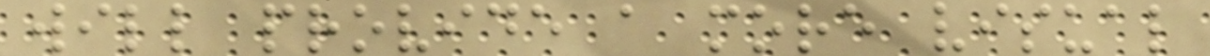will provide a more visual
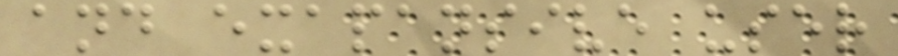and exapansive user
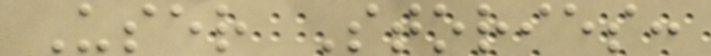User Stories:
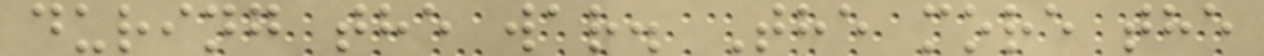during the war. The more the
